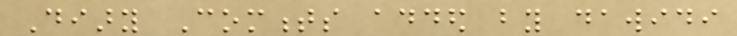Diary Comments added by dawidi
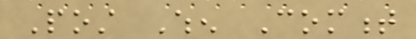Post When Comment
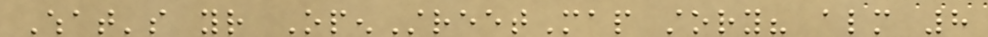What's your OpenStreetMap story? almost 8
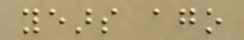years ago
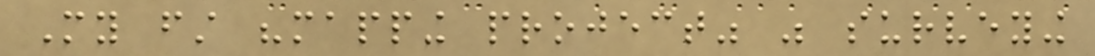My first "mapping project" was surveying
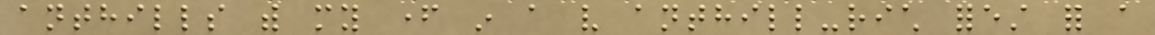anthills with my father in a very anthill-rich forest for a
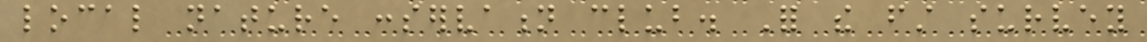local nature conservation club. For the first survey
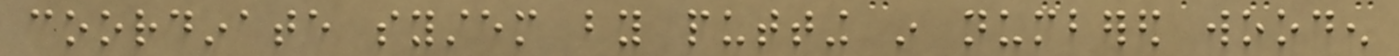coordinate system by putting in numbered wooden
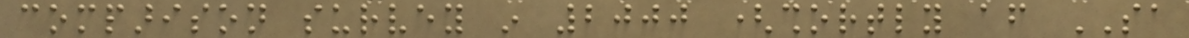comparison survey in 2000 (shortly after SA
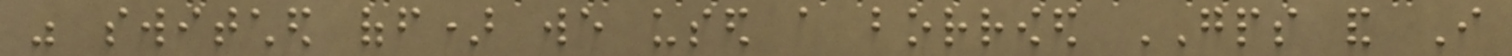was switched off) we used a borrowed GPS and I
